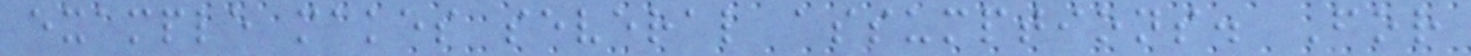example makes several assumptions. For
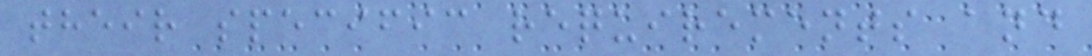their specific requirements and
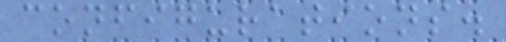configurations.
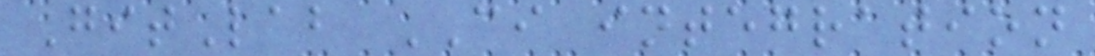GitLab CI integration
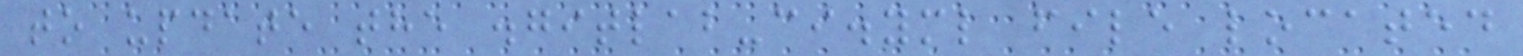to update the .gitlab-ci.yml file located
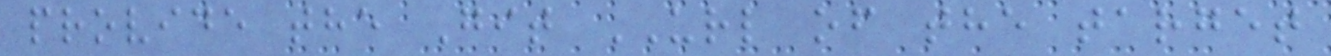provide the Git URL of the target
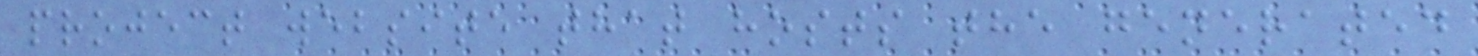project website that hosts the generated
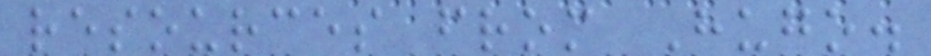resources from Hugo.
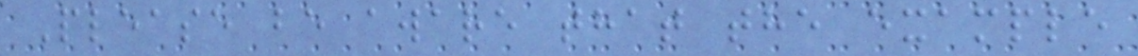Please be aware that the example
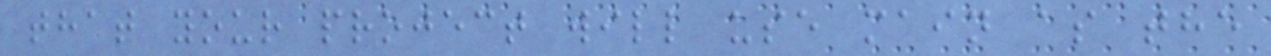that your project will use main as the
